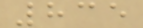835
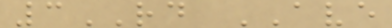3RD AVE
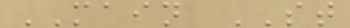MAIN ST
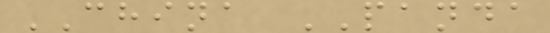CHINA PANDA
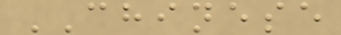CHINESE
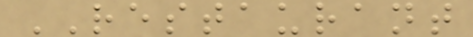RESTAURANT
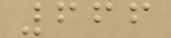666
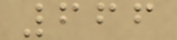666
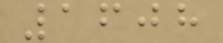1608
